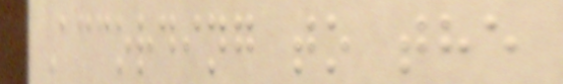According to the
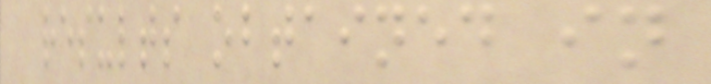results obtained in
